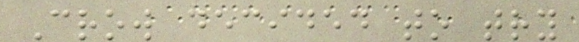Crow decided to try
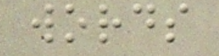words
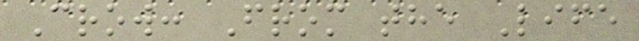Crow: From the Life
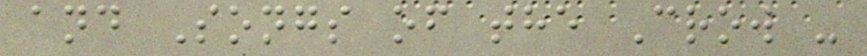and Songs of the Crow -
